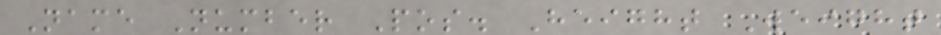Name Number Pos. Height Weight
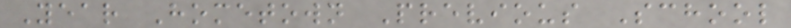Year Hometown Previous School
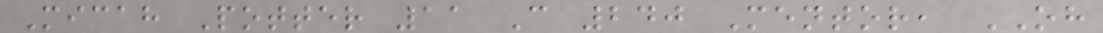Micah Potter 11 C 240 Mentor, OH
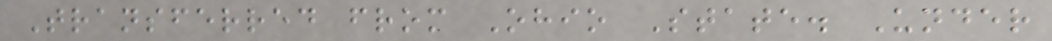Transferred from Ohio State. Under
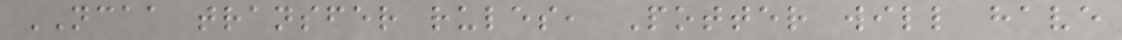NCAA transfer rules, Potter will have
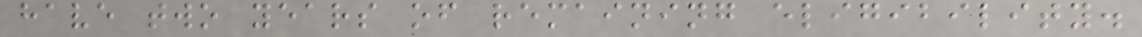have two years of remaining eligibility.
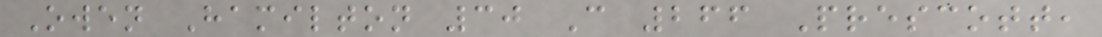Owen Hamilton 30 C 266 Prescott,
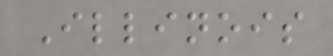Illinois
